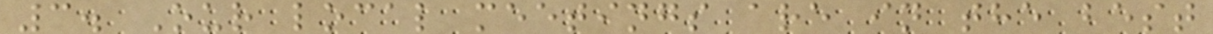3. Our local meetings are in the best
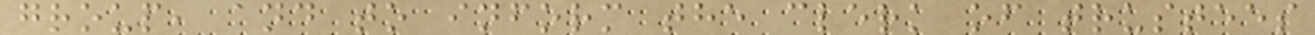group, and to inform the clerk of trustees
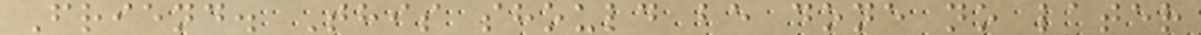Friend. This should be done no later
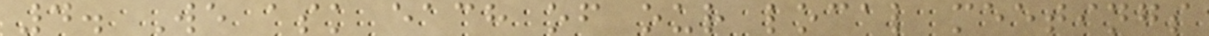4. We ask each of our local meetings
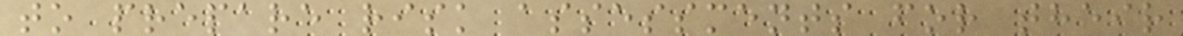to prepare risk assessments for their
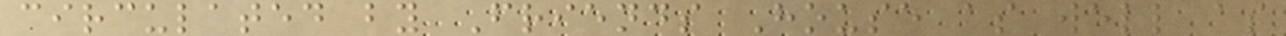circulated by Friends House as well as
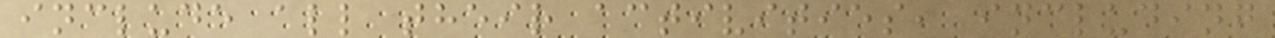include all their activities, including
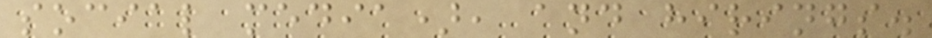social media), and hirings.
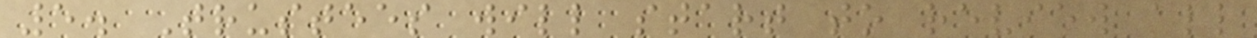5. Trustees will start to review all
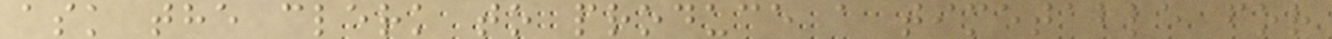ask the clerk to produce a timetable for
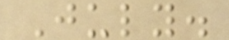July.
